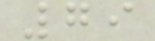79
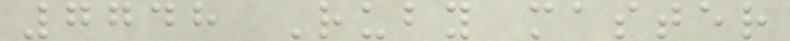7748 Ruby master
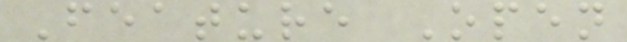Feature Open
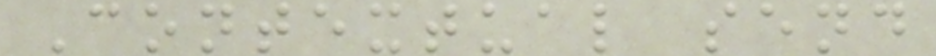Contextual send
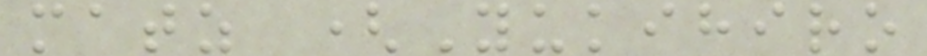matz (Yukihiro
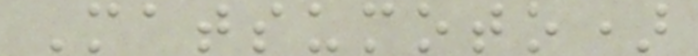Matsumoto)
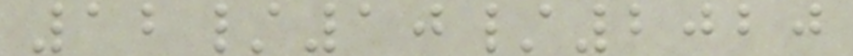12/10/2020
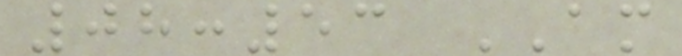08:53 AM
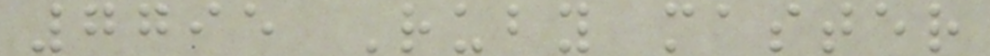7795 Ruby master
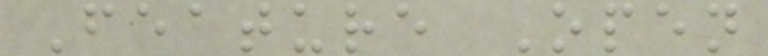Feature Open
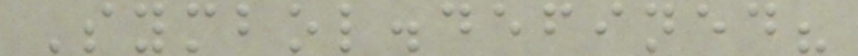Symbol.defined?
